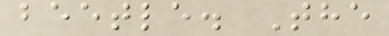beetle. The
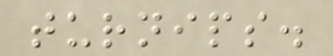turnips.
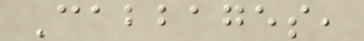Cabbages,
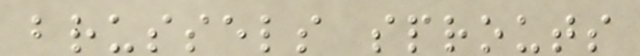brussels sprouts
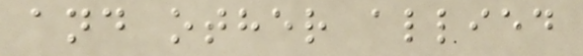and other allied
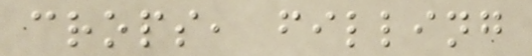crops, filling
